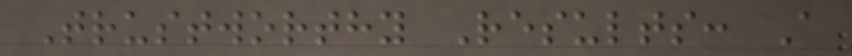Trustworthy Results: A
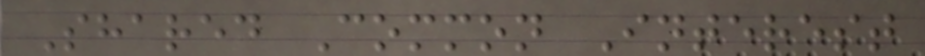Shared Common Interest
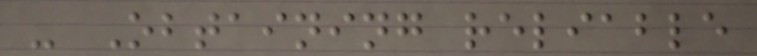- Obtaining reliable
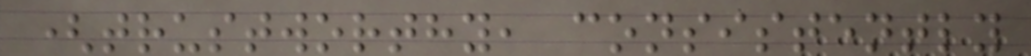(trustworthy, consistently
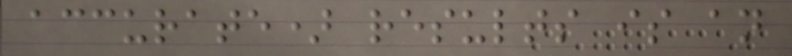accurate) results is an
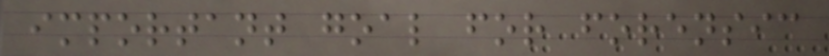important goal for forensic
